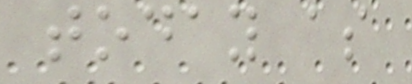today as
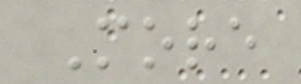More
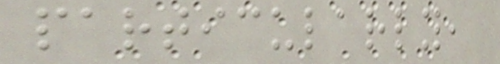particularly,
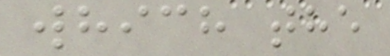which the
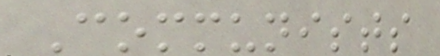Communists
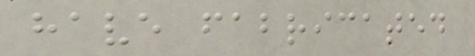have fabricated
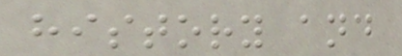history and
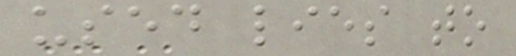used lies to
